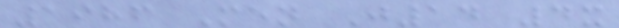1986 Men J14 4x
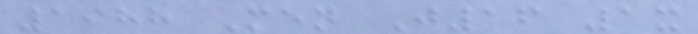1988 Men J16 1x
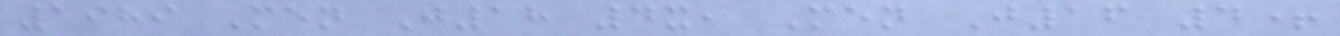1989 Men J18 4x, Men J16 4+
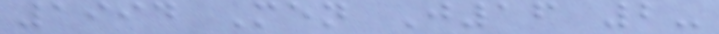1994 Men J16 2-
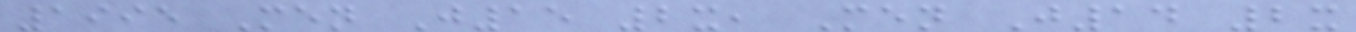1995 Men J15 2x, Men J14 2x
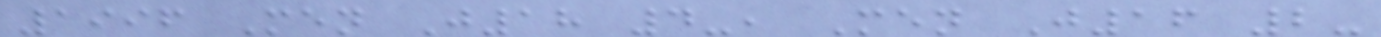1996 Men J18 4-, Men J16 2-
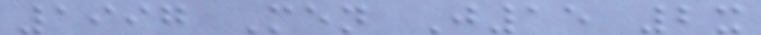1997 Men J15 2x
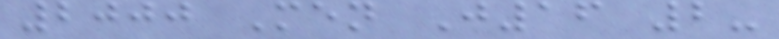2000 Men J16 2-
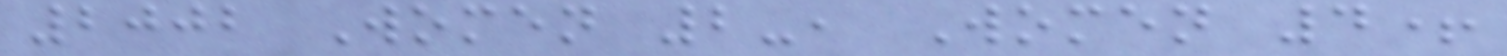2002 Women 2-, Women 4+
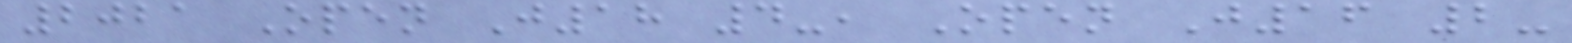2021 Open J18 4-, Open J16 2-
